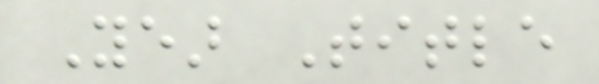Year Title
